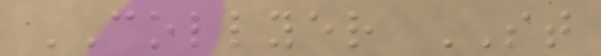COLLYER ST
